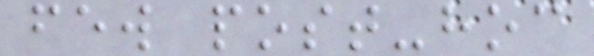few post-hoc
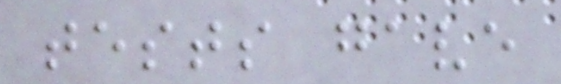tests gave
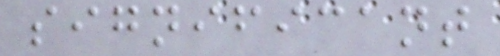significant
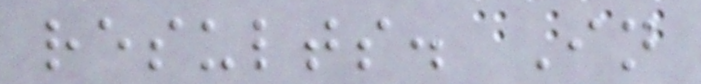results. In
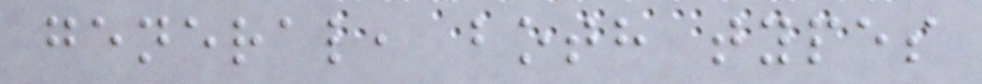general, both types
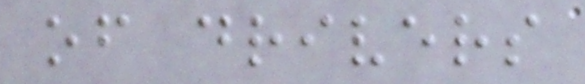of drivers
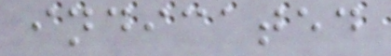indicated
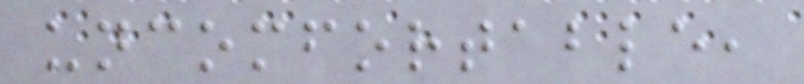uncomfortable,
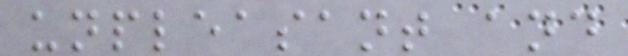unpleasant and
